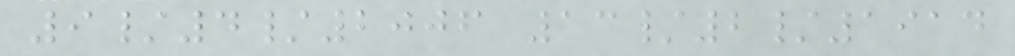9/4/2006 13/2/1914
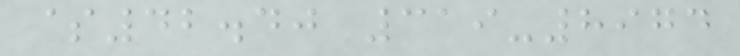$42.40 319-8974
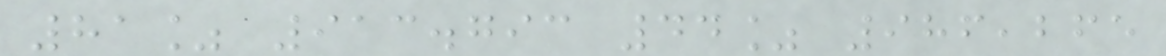81% 913.793 44% 986,265
